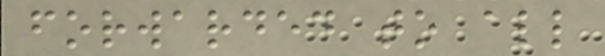forwarded to all
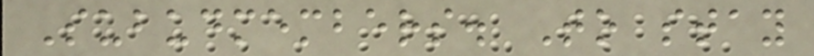Subudmembers. To stay
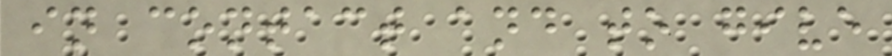in contact and to give
